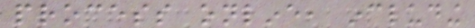process online, including
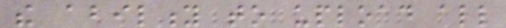the ability to upload all
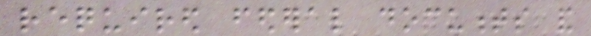required federal documents and
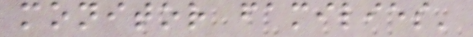monitor families'
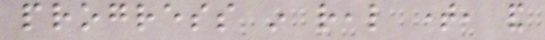progress in real time, and
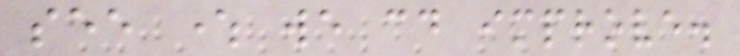see where we could improve.
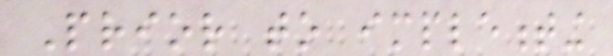Prior to implementing
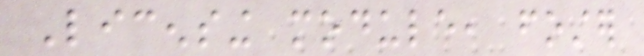Licensing module, foster
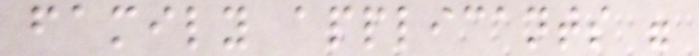family applicants were
